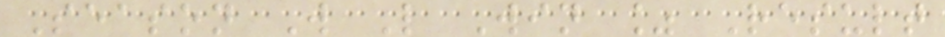Season W L Win % Result
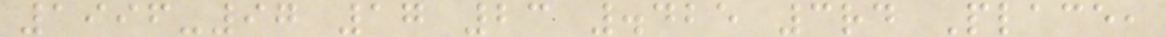1996-97 17 23 .425 3rd Place,
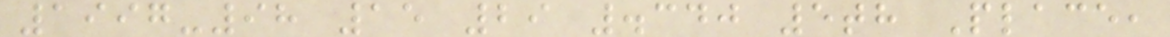1997-98 15 29 .340 5th Place,
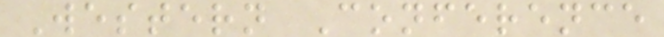Western Conference
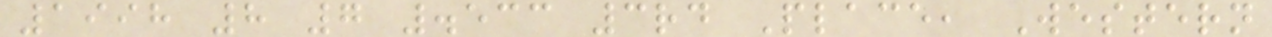1998 8 7 .533 3rd Place, Western
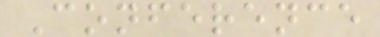Conference
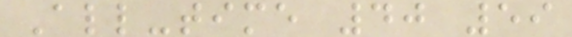All-time 40 59
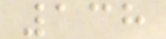138
